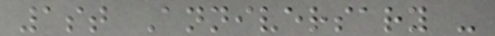1st Anniversary -
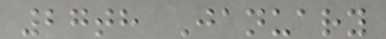27th January
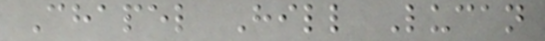Chapel Hill Lucan
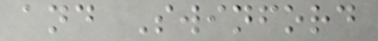and Swinford
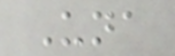Una
